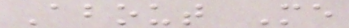About Me
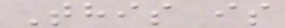This is
